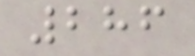286
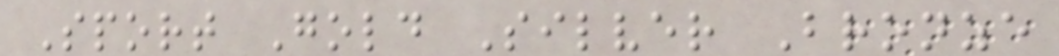Sport Gold Silver Bronze
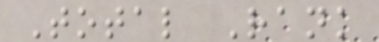Total Rank
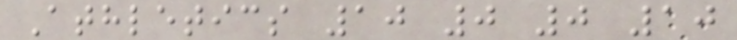Athletics 10 0 0 10
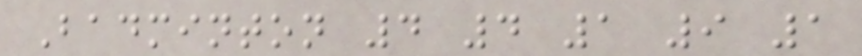Badminton 4 4 1 9 1
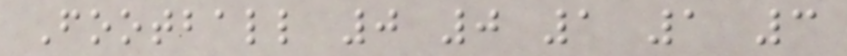Football 0 0 1 1 3
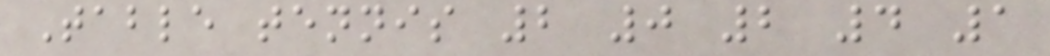Table tennis 2 0 2 4 1
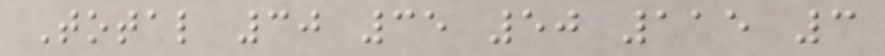Total 30 35 50 115 3
